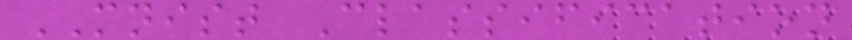MNIST Classification
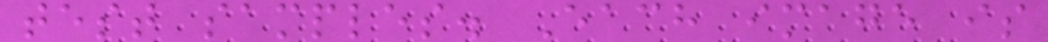test samples. Each image is
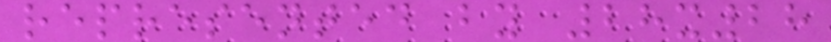represented by 28x28
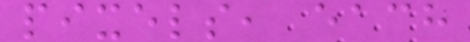pixels, each
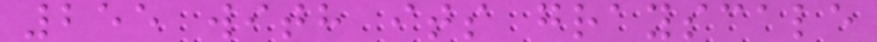255 with its grayscale
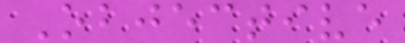Objective
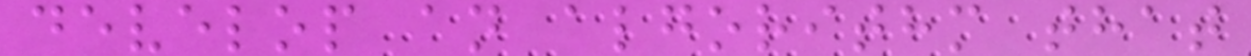develop an algorithm that
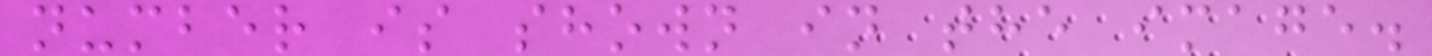number is shown in the image.
